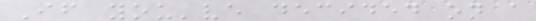If you've decided on a
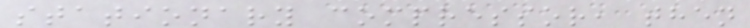stationary compressor, then
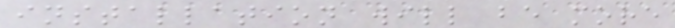installation will be more
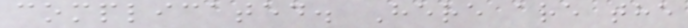complicated. Here are the
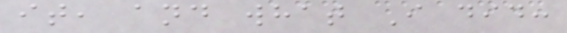it, and what I did:
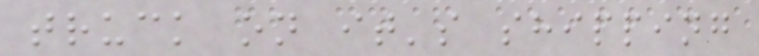truck on it's shipping
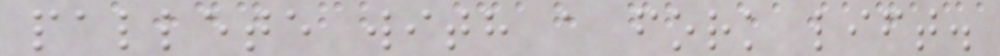pallete with a fork lift.
